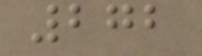272
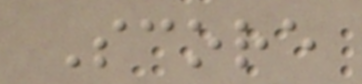Score
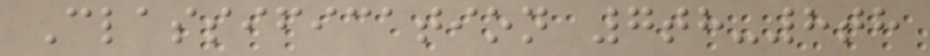Classification 7th-8th
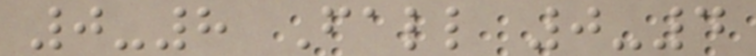0-8 Fall 0-4
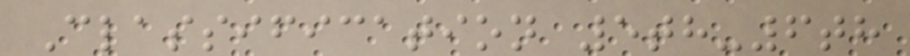Classification 5th-6th
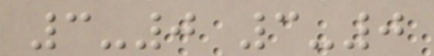3-0 3-0
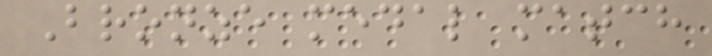Bronze medal match
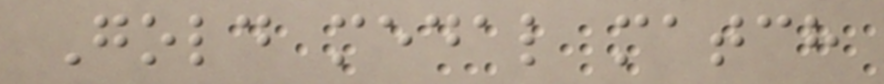Gold medal match
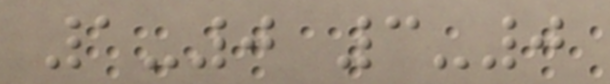1-0 3-0
